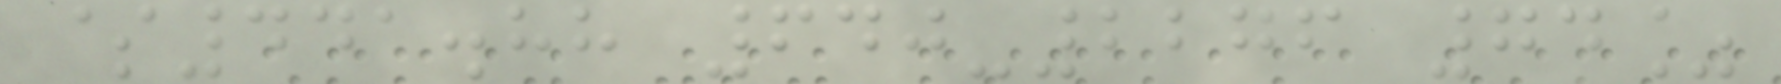$441.88 640-2276 74%
